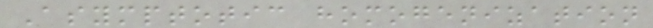Asymptotic homogenization
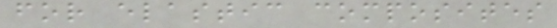for elastic composites
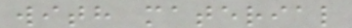with material
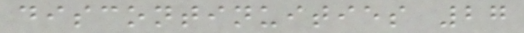discontinuities 27
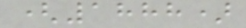(1888)
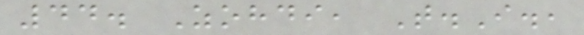44. Zohdi, T.I.,
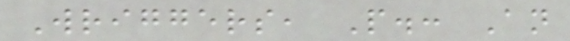Wriggers, P.: An
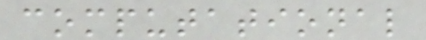computational
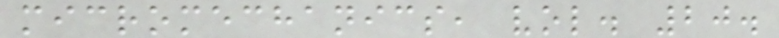micromechanics, vol. 20.
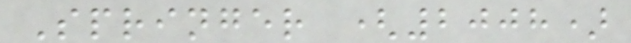Springer (2008)
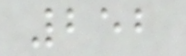252
